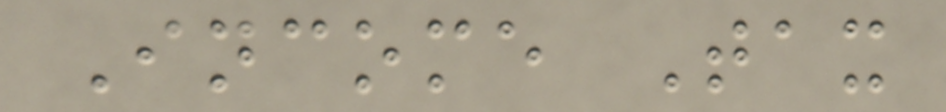Income Tax
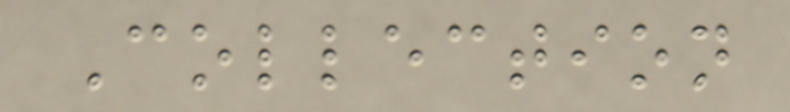Collection
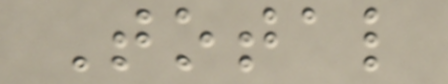Total
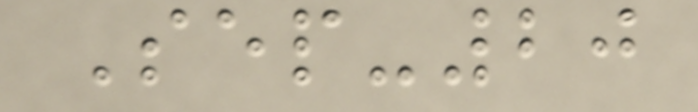Sep-20
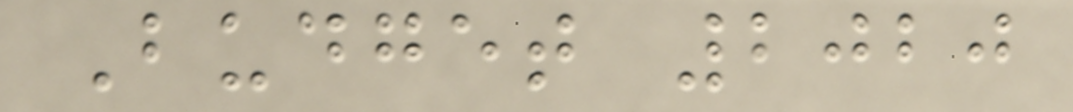Budget 2020
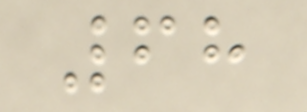68
